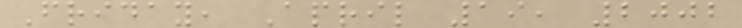Friday, April 19, 2002
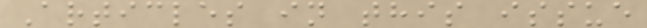Articles in this issue
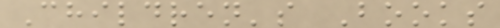Children's Books
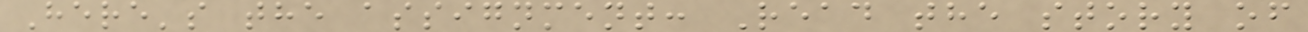Here's the assignment: Read the story of
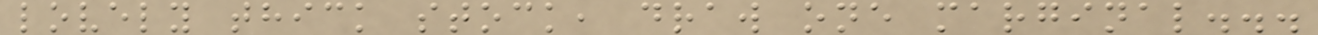lovely thick stock, draw one marginal...
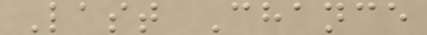Last Chance
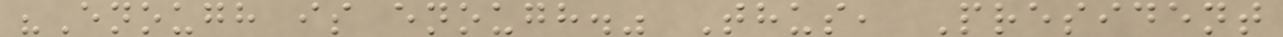"Enough is enough." Thus, President
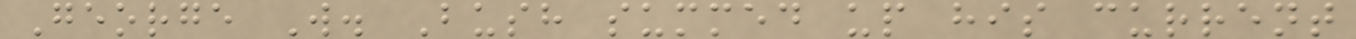George W. Bush summed up his current
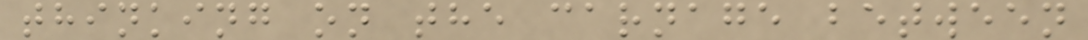thinking on the carnage between
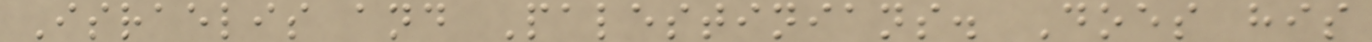Israelis and Palestinians. Does his
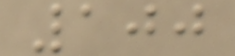100
